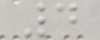4
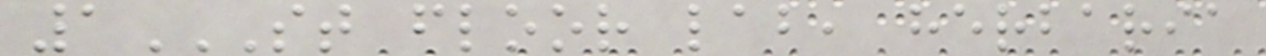1ST FLOOR LAB, HERBARIA
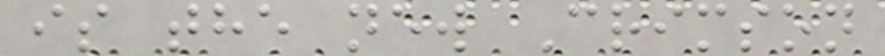is the new Crimson
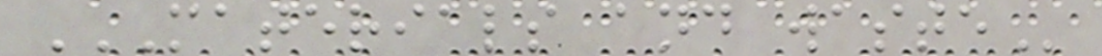MATERIALS AND WASTE
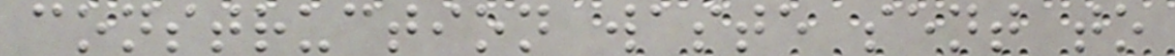construction waste sent to
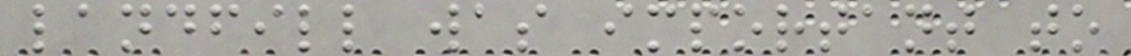landfill was important to
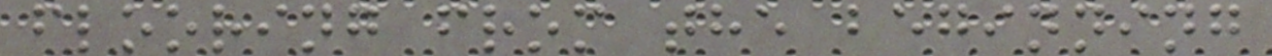flooring from the beginning
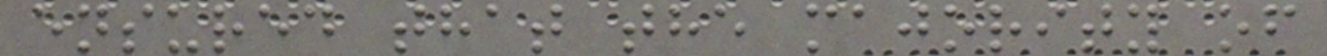ensured that the majority of
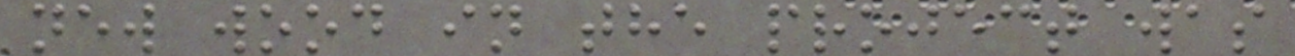new wood in the project was
